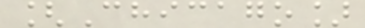[Chicago]
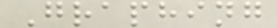Graphing
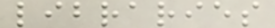libraries
